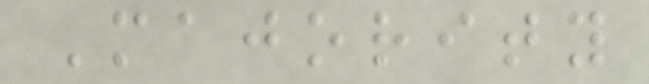Majority
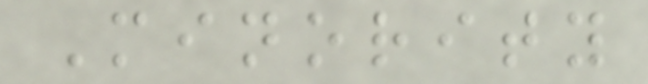Minority
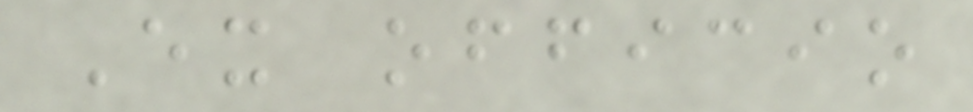Ex officio
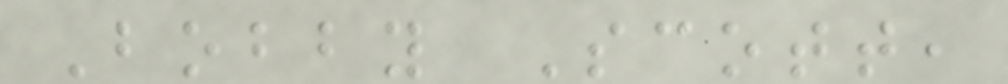Bobby Scott,
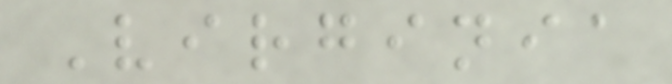Virginia
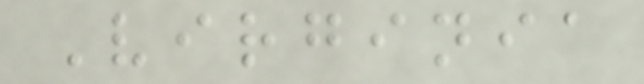Virginia
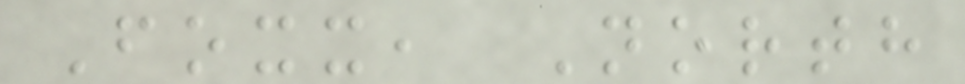Foxx, North
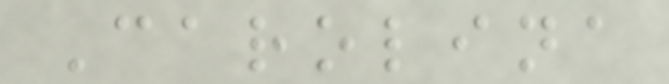Carolina
